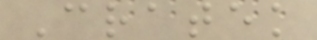Cratek
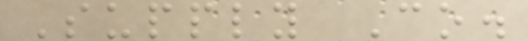Supply Co.
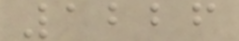1226
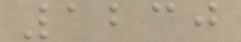1230
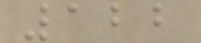122
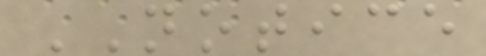NOTICE
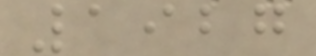1927
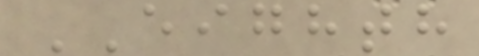EIGHTH
